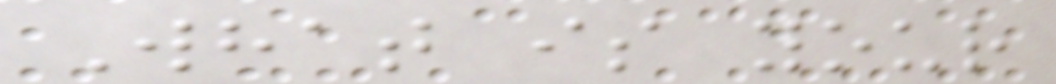What is your
